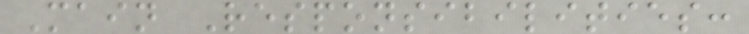Main Responsibilities:
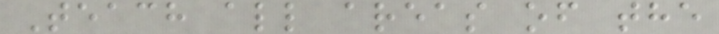Teach all areas of the
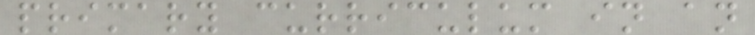primary curriculum in an
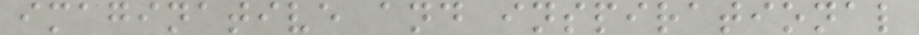imaginative and inspirational
